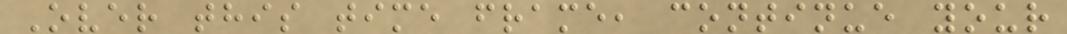Over this time frame, continue your
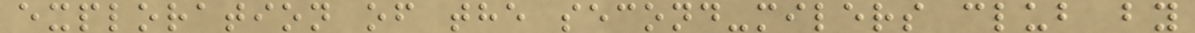exploration of the second-milers club by
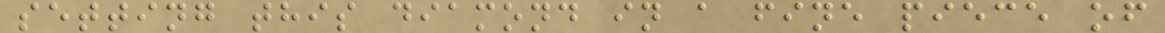setting this diamond in a fine piece of
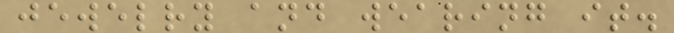jewelry and wearing it.
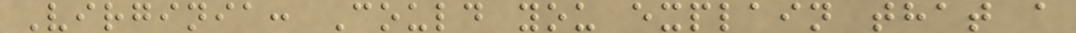Virginia: Could you explain that a
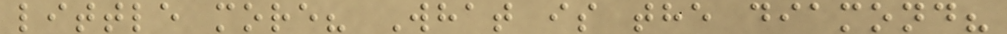little more? What is the diamond?
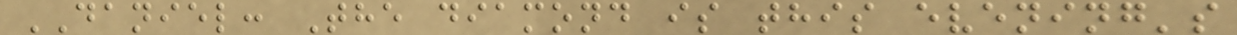DANIEL: The diamond is this evening's
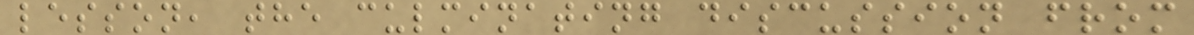lesson, the culminating discussion from
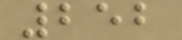252
